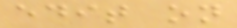edit on
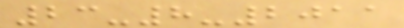23-8-2011
